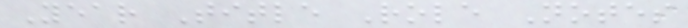Year Title Role Notes
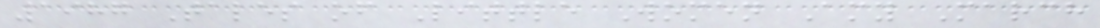1987 Tales of Little Women Amy March
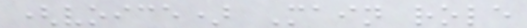(voice) Main role
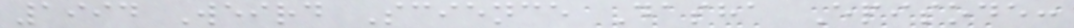1994 Weird Science Dasha Episode:
